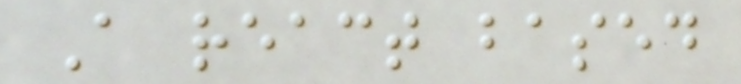A react based
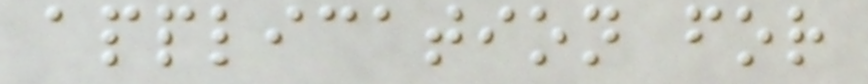application for
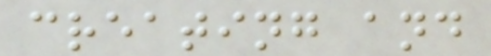creating and
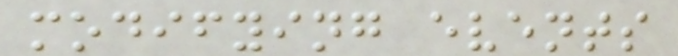modifying events
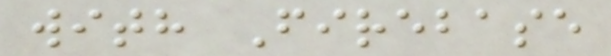with Firebase
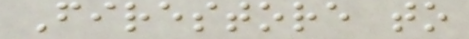Firestore to
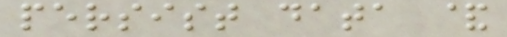persist data &
